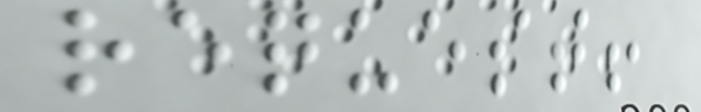request!
